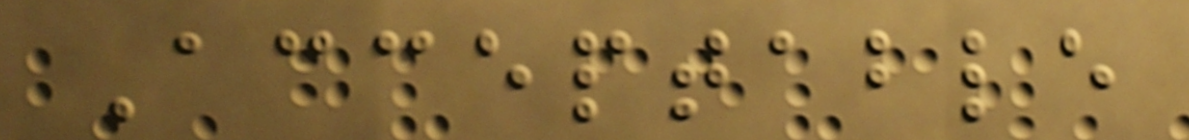Acceptable
